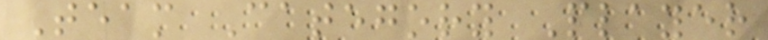Team Category Player
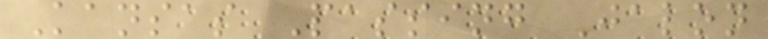Kansas Passing Jalon
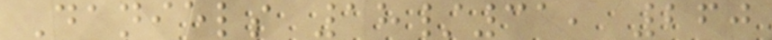Daniels 18/31, 260
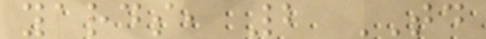yards, 2 TD
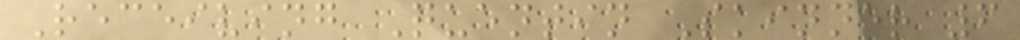Receiving Quentin Skinner 6
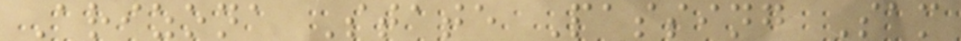Arizona State Passing Sam
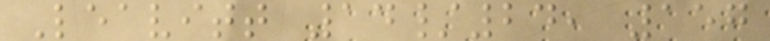Leavitt 14/24, 157
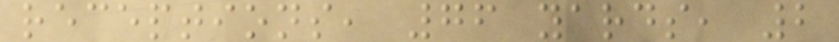receptions, 76 yards, 2
